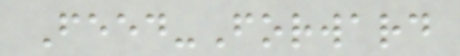Feed-Forward
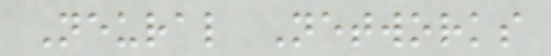Neural Networks
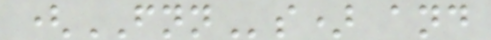(FNNs) and
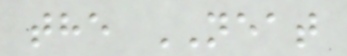the NEAT
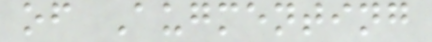of Augmenting
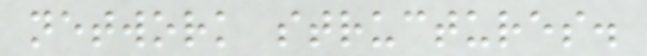network structures.
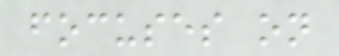focuses on
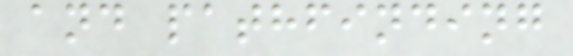and pathfinding
